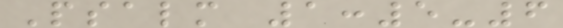Psalm 1:5-6
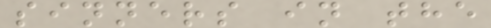sinners in the
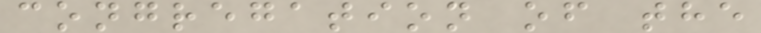congregation of the
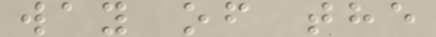way of the
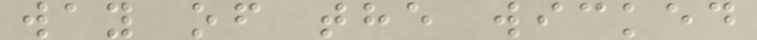way of the wicked
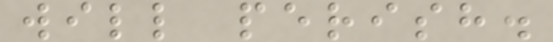will perish.
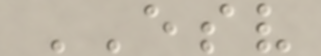ESV
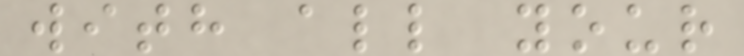with all your
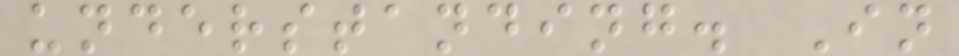understanding. In
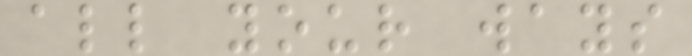all your ways
